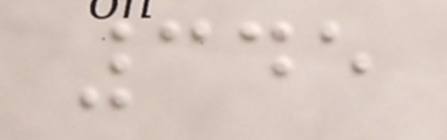345
